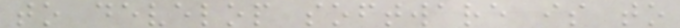to develop software is to
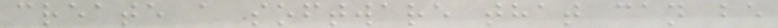create a software that can be
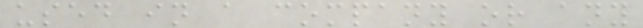used in a company or any
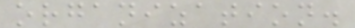organization.
